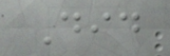Did
